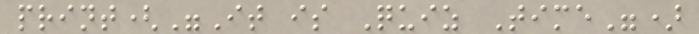print("It is Quiz Time")
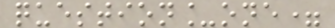question_one=
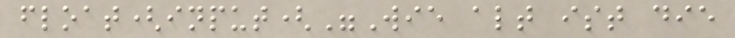float(input("Wie alt ist die
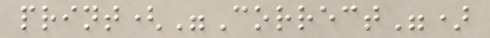print("Correct")
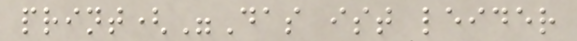print("Das ist leider
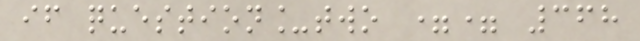if question_two == 368
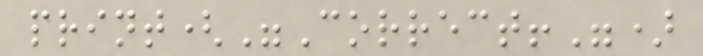print("Correct!")
